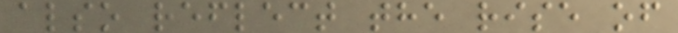also reflect the rise of
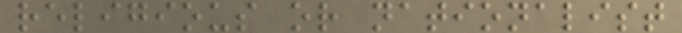religious or nationalist
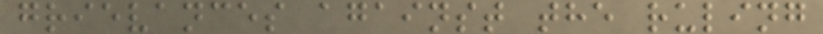grievances against the ruling
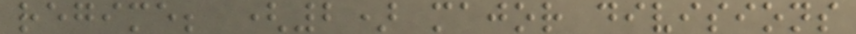regime; (2) major divisions
